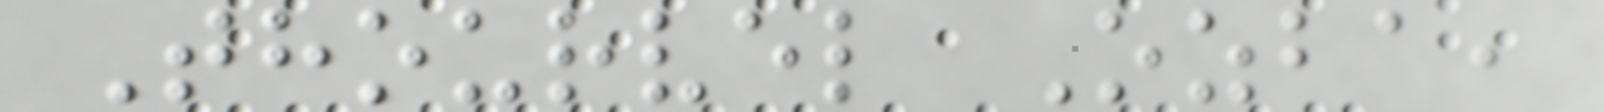Thourvel Ozba,
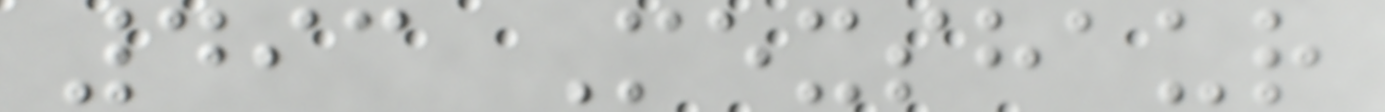493 Mexshaur
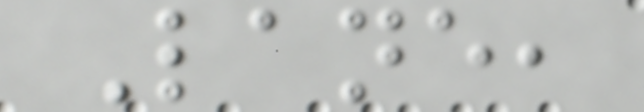Lane,
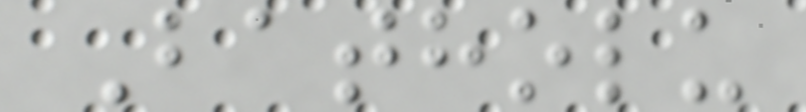Batholu
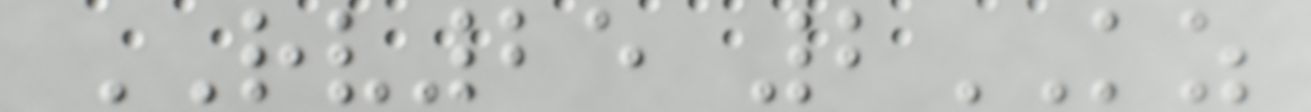RV25 2KZ
